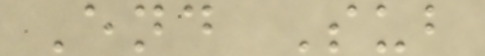End Sub
